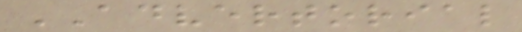ADVERTORIAL
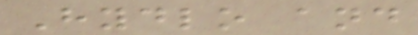Hydlo and
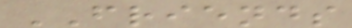FRIENDS
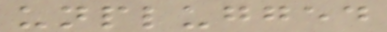unplugged
